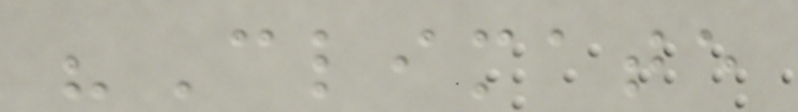"Climate
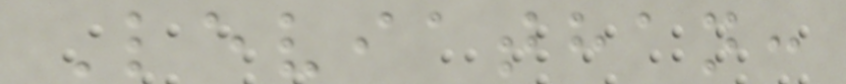Leviathan:
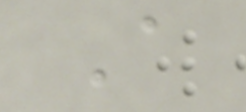A
